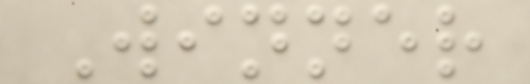Winner
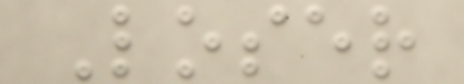Loser
